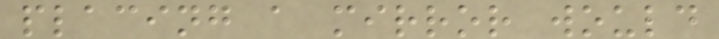placing a mirror would
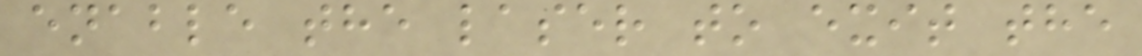enable the laser to exit the
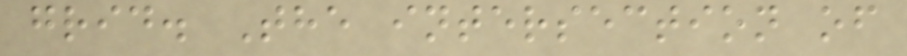grid. The intersection of
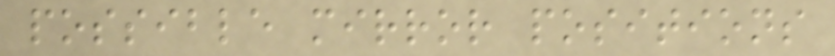possible mirror positions
